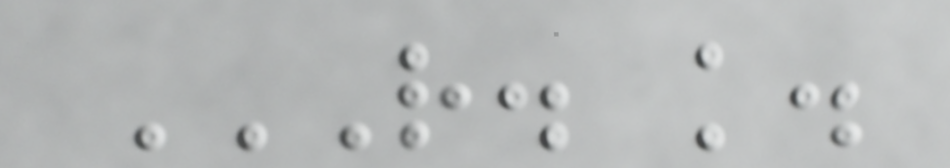R. K.
